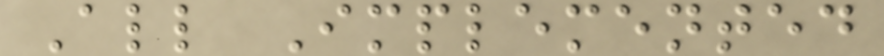All Implemented
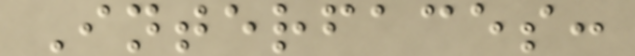Interfaces:
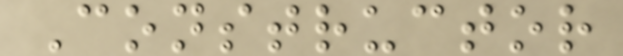Constructor
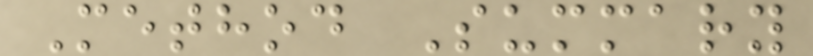Method Summary
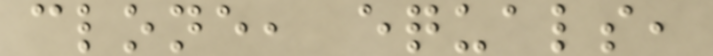clone, equals,
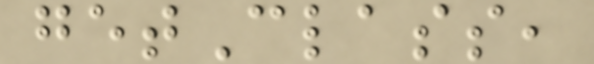getClass,
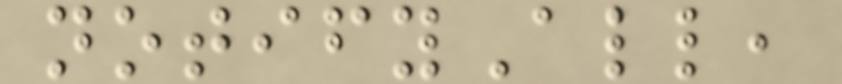notifyAll,
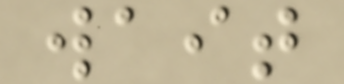wait
